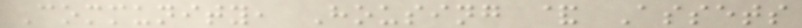Community, Housing & Assets
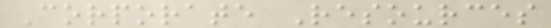Corporate Resources
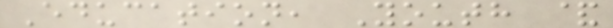Education, Youth &
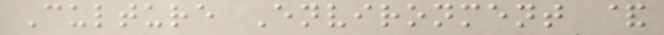Culture Environment &
